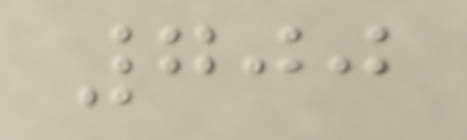700
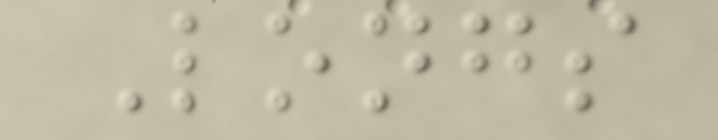Longs
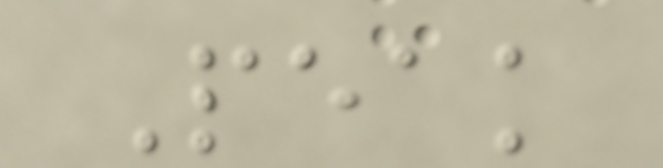Peak
